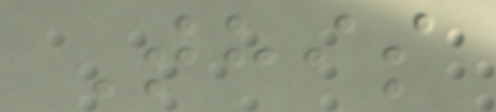This
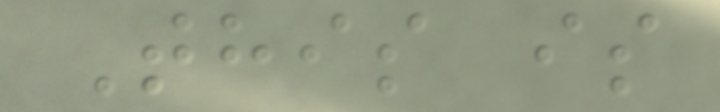This is
